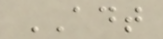ADT
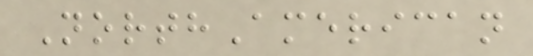NorthAmerican
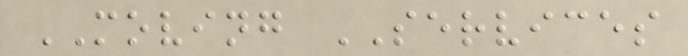MOVING SERVICES
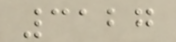3127
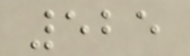525
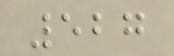527
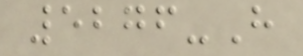5276-H
